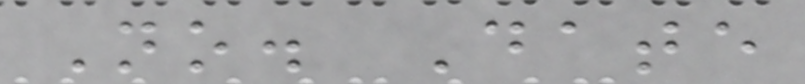No. Date
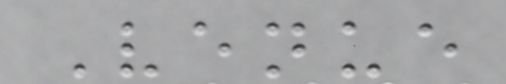Venue
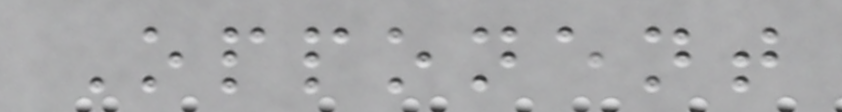Opponent
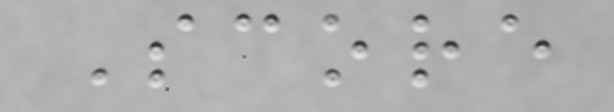Score
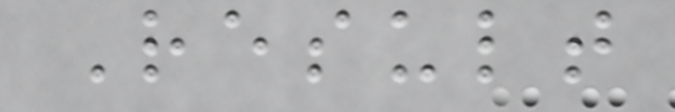Result
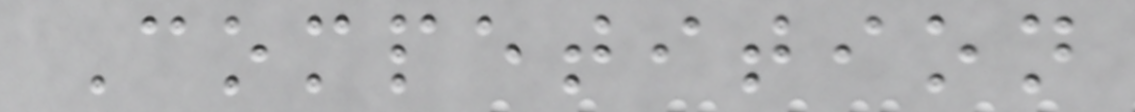Competition
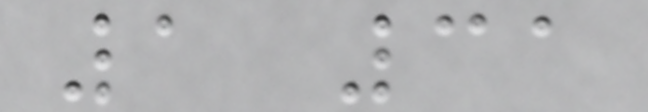1 31
